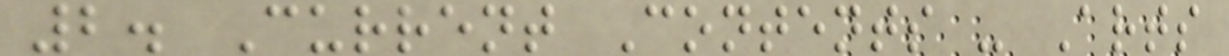2. Current Contents - Arts
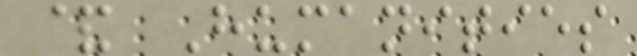& Humanities
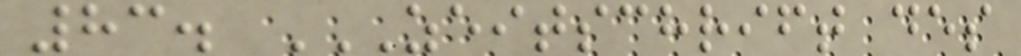83. ZEITSCHRIFT DES
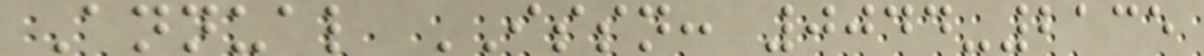Annual ISSN: 0044-2135
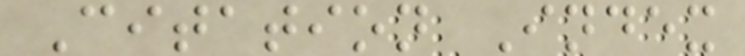Citation Index
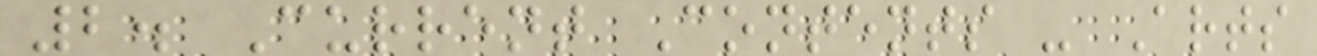2. Current Contents - Arts
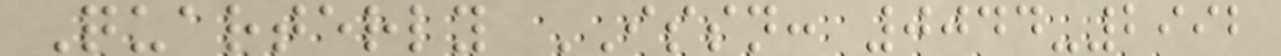Quarterly ISSN: 0044-2992
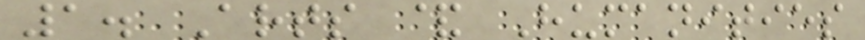1. Arts & Humanities
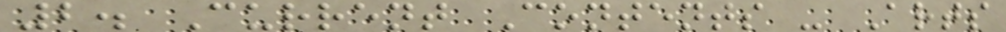2. Current Contents - Arts
